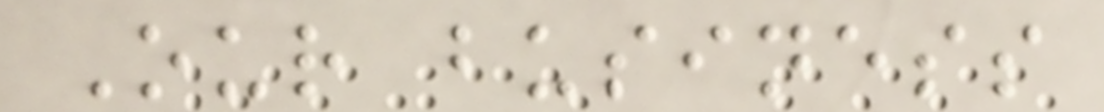Our business
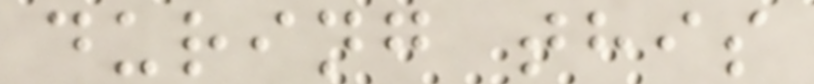during this
